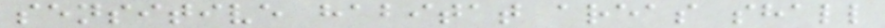sensitive habitat areas shall
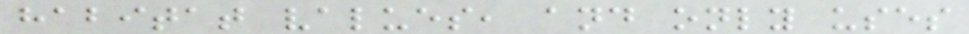habitat values, and only uses
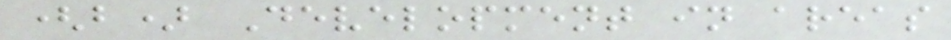(b) Development in areas
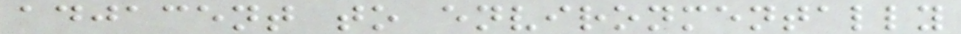adjacent to environmentally
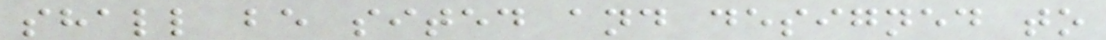shall be sited and designed to
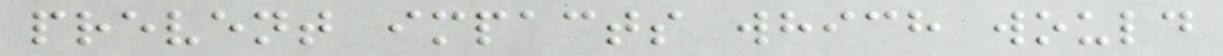prevent impacts which would
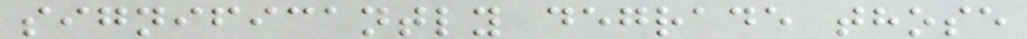significantly degrade those
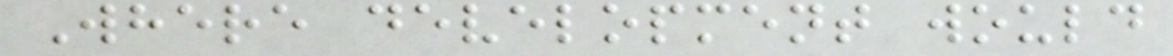Where development would
